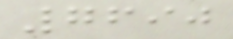7690
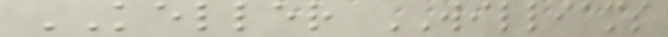KELLER WILLIAMS
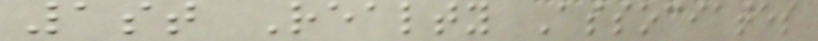1st Realty Associates
